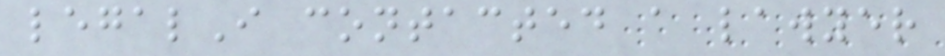legalI contacted a lawyer
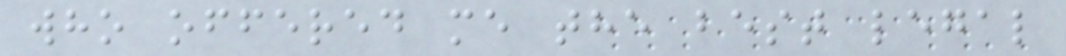who offered me the best legal
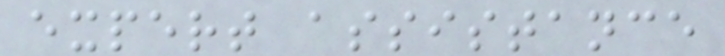expert assistance
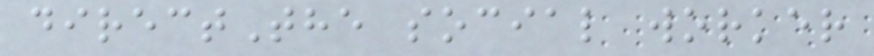directThe social worker
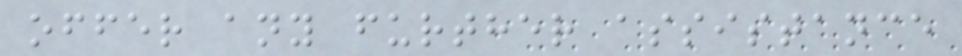offer any further assistance
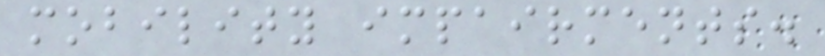mobility impairments.
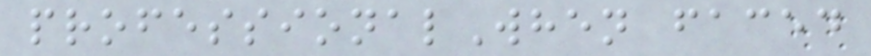professionalWhen faced
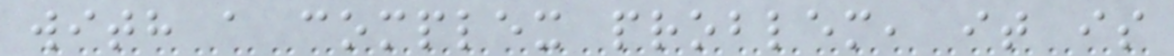with a complex problem, it is
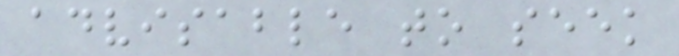advisable to seek
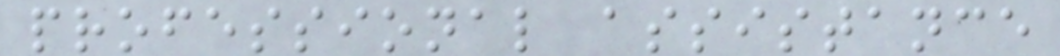professional assistance
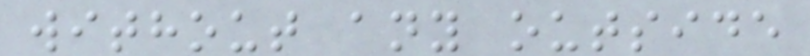without any outside
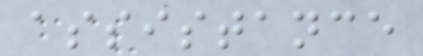assistance
